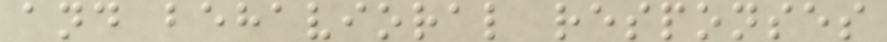and behavioral responses
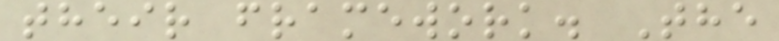their framework. The
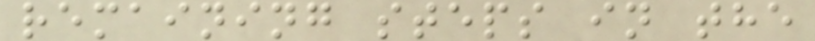remaining steps in the
